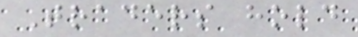Traders hold
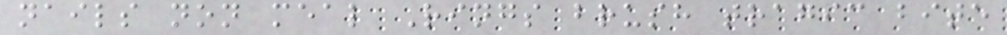nails non meal Rings brush tragic bite
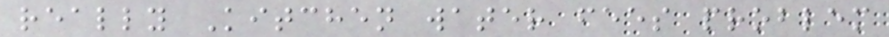really Kitchen water fees problem
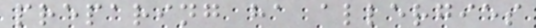preparing ha allergies
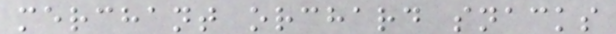merchant orchard snacks
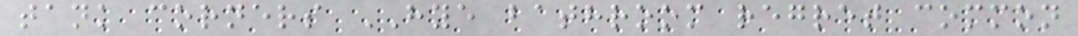tank corners HYE bathroom regret common
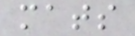mats
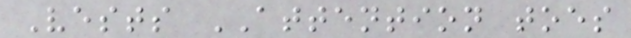Vests ATTENTION toes
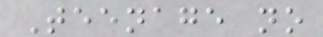Teenage no
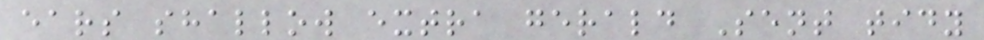ears shallow extra gerald Sent tidy
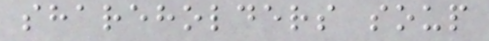shareholders soup
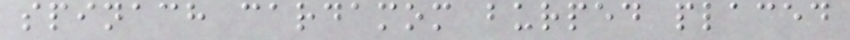spinach cardamom burped placed
